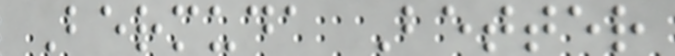Bermuda Better
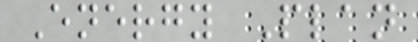Energy Plan
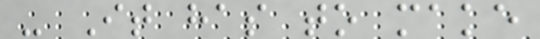- It has to make
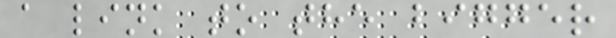a link to the bigger
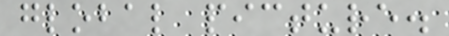global picture.
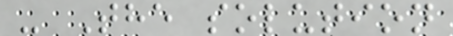- The solution
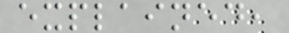explained,
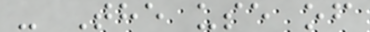- The use of
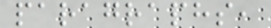paragraphs,
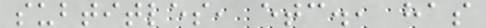subtitles, etc., has
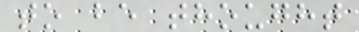to be thought
